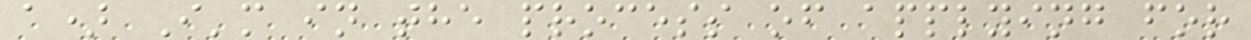a) I'm in the process of applying for
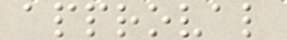approval
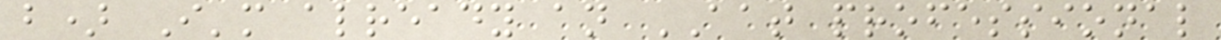b) I'm already an AAT professional
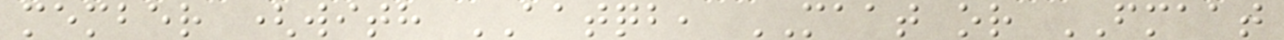member (with AATQB, MAAT or FMAAT
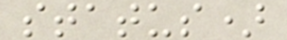status)
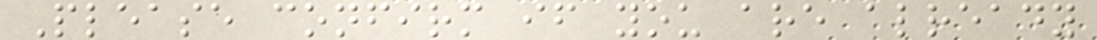Please confirm if you are already
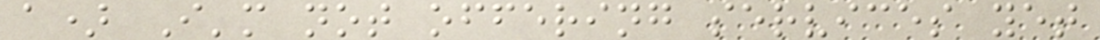a) I'm not offering services yet
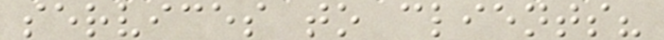services to clients?
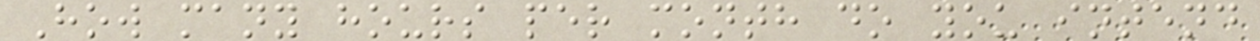How many hours per month do you intend
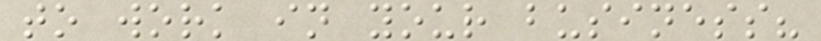to work in your business?
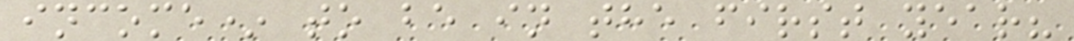income* to be in the first year?
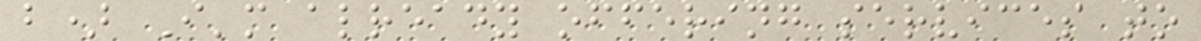b) I'm already offering services to
